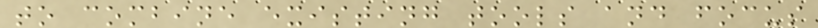to combine existing tools and focus
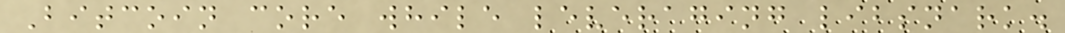Bitcoin core while leveraging libsnark.
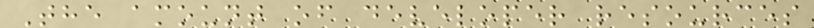The amount of developer resources
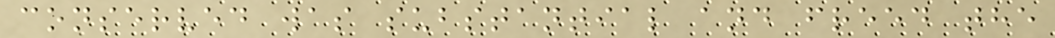conserved was substantial and freed the
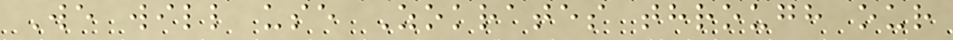We will use Zokrates through our
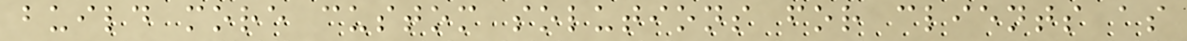build more custom solutions for clients as
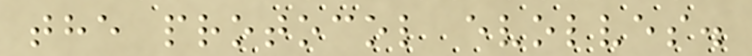the protocol evolves.
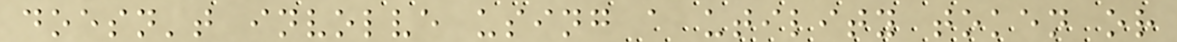doesn't involve using a utility token or
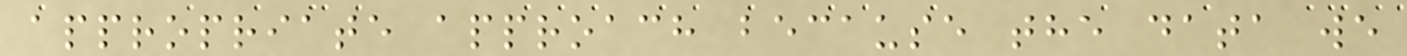appropriate approach because the data we
